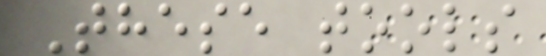These tools
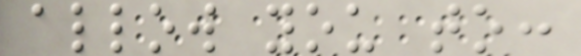allow you to:
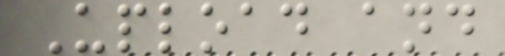Upload and
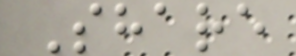Share
